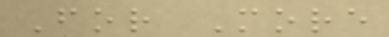For More
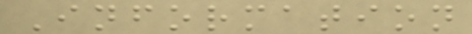Information
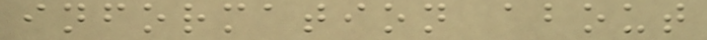information about
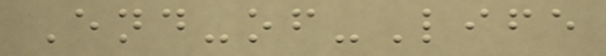End-of-Life
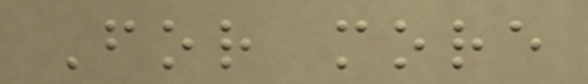For more
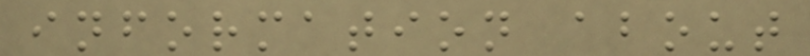information about
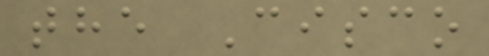the Cisco
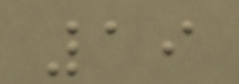19
